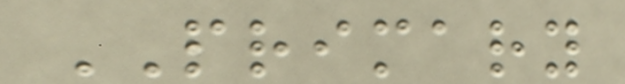PRIMARY
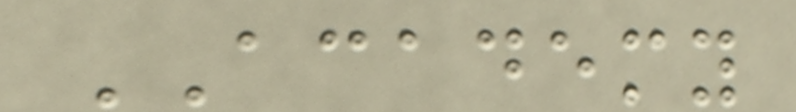ACADEMY
